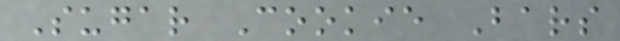Sugar Cookie Bars
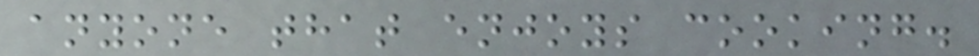anyone that enjoys cooking.
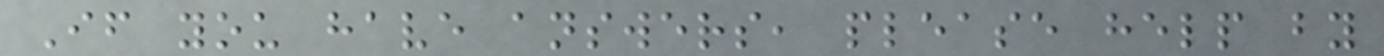If you have answers, please help by
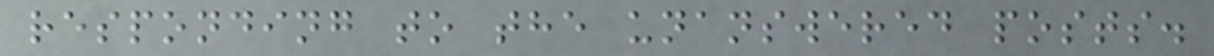responding to the unanswered posts.
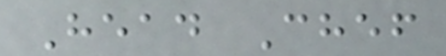Head Chef
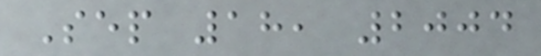Sep 18, 2004
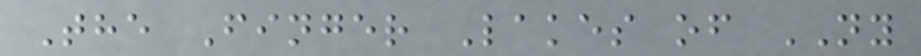The Finger Lakes of NY
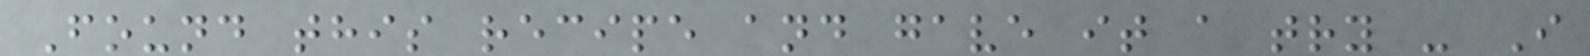Found this recipe and gave it a try - I
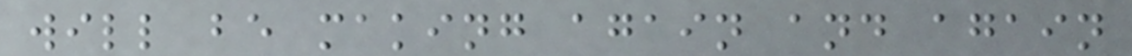will be making again and again
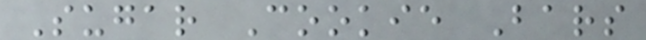Sugar Cookie Bars
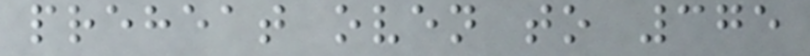preheat oven to 375
